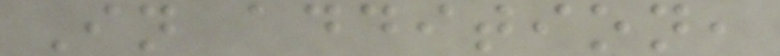In addition,
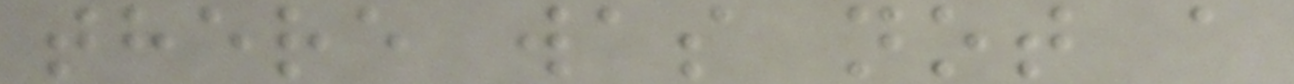there was not a
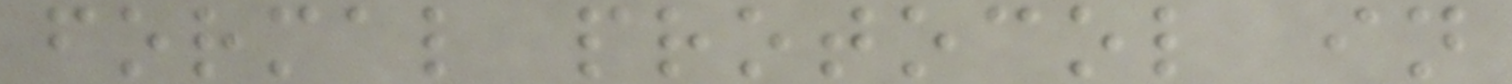formal protocol in
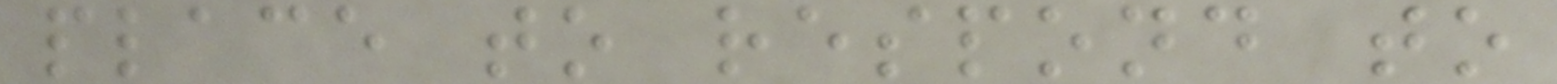place to respond to
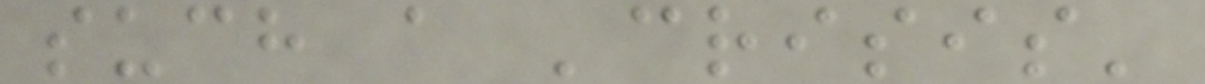such a 'crisis'
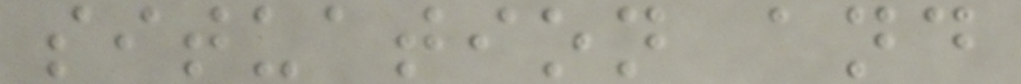situation and
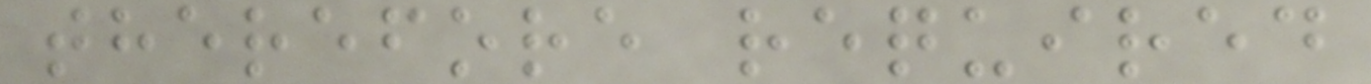therefore required
